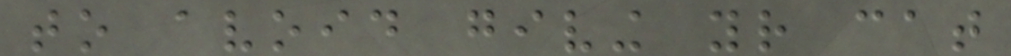to avoid giving your cat
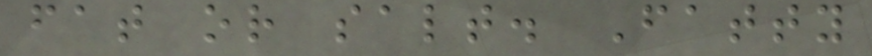fat or salt. Fatty
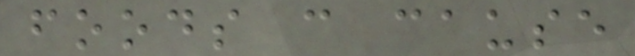foods can cause
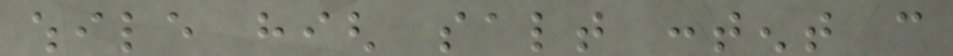while high salt content can
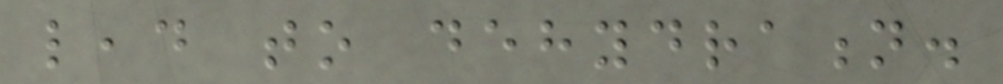lead to dehydration.
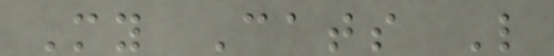My Cats Like
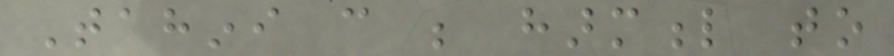Tahini can be harmful to
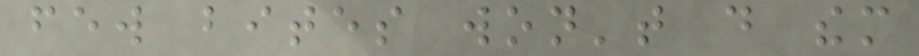few bites won't do them
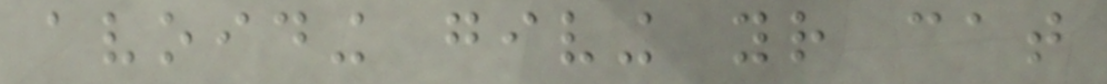avoiding giving your cat
